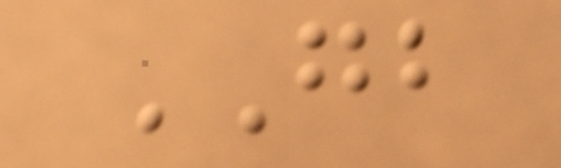GB
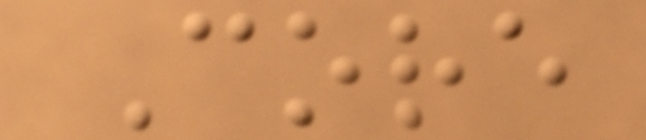Core
